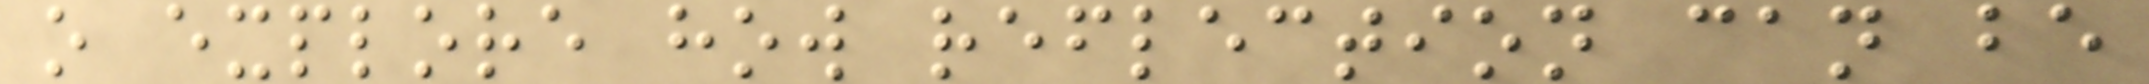o explore how reflection can be
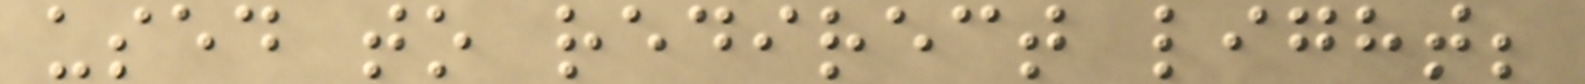used to redirect light;
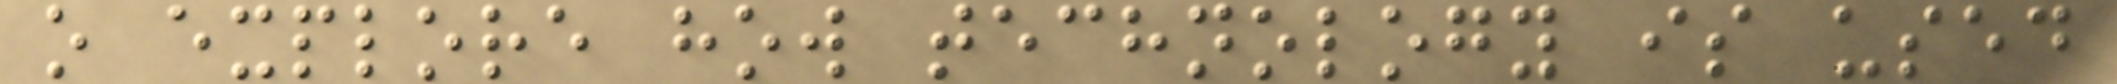o explore how technology is used
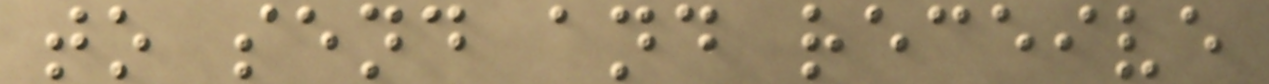to send and receive
